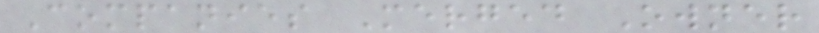Companies Merged Owner
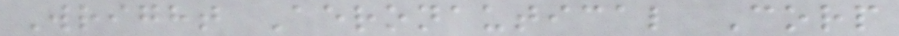Wright Aeronautical Corp
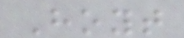Hoyt
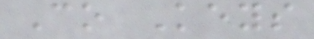Co Keys
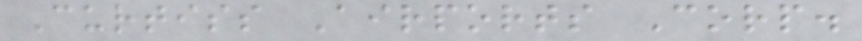Curtiss Airports Corp.
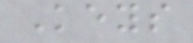Keys
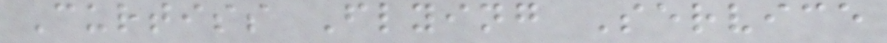Curtiss Flying Service
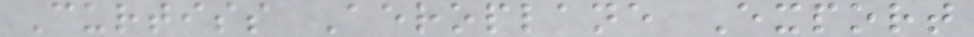Curtiss Aeroplane Export
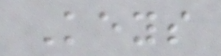Keys
